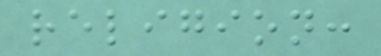religion:
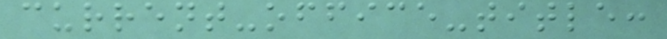current-office-title:
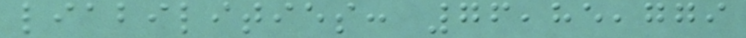liabilities: 76,85,779
